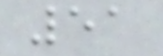51
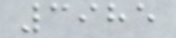3985
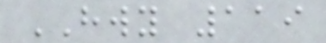HWY 119
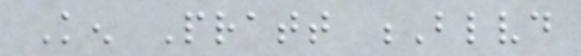Ken Pratt Blvd
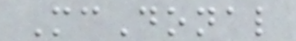McDonal
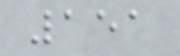151
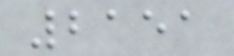2151
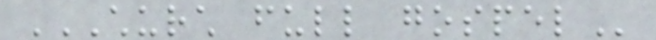CHURCH FULL GOSPEL
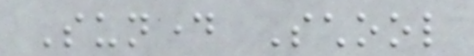Sunday School
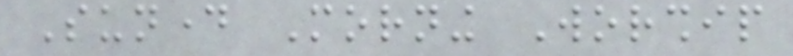Sunday Morning Worship
